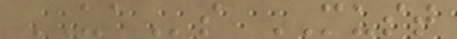UAs MUST
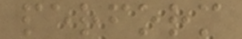perform
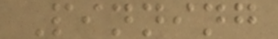Pinning
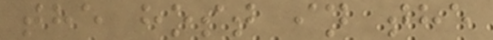the host in the
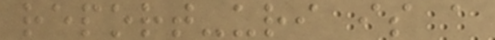report-uri is a
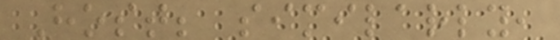Host; similarly,
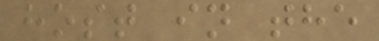host in the
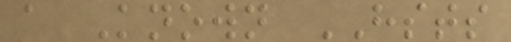a Known HSTS
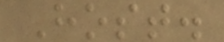Host.
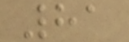81
